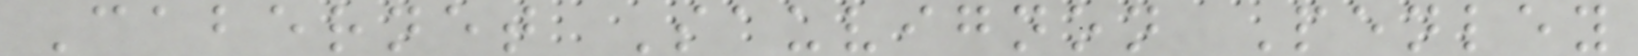Cabernet Sauvignon Penley
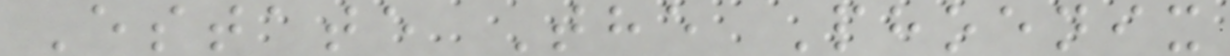Estate The Phoenix
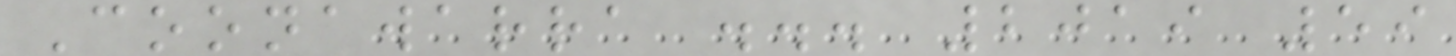Coonawarra ... 2019 59
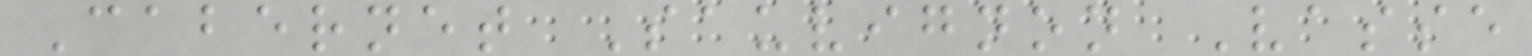Cabernet Sauvignon Vasse
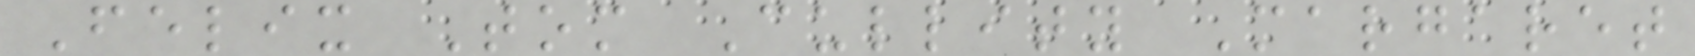Felix Tom Cullity Margaret
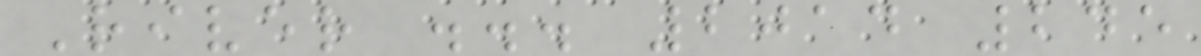River ... 2014 245
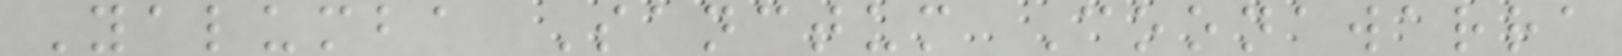Yalumba Sanctum Coonawarra
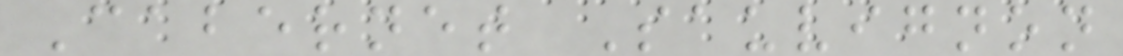Cabernet Sauvignon
